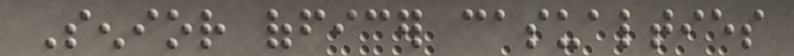Senior officer casualties
